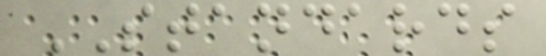STANDARDS
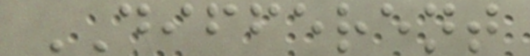DIFFERENT
